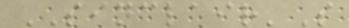SINCLAIR'S
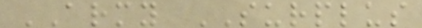ARMY SURPLUS
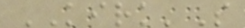KIRK'S
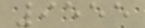9555
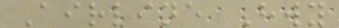Airline Hwy
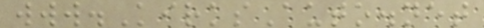www.KirksAuto.net
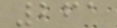261
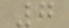7
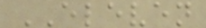ELEVEN
